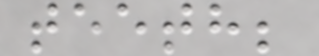teeth;
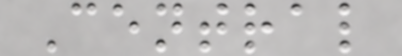Central
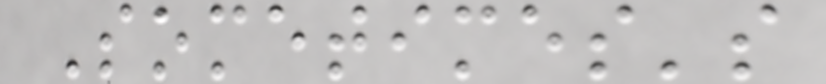Sometimes's
